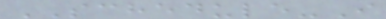SCHEDULE-I
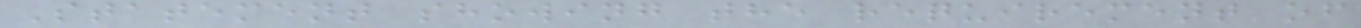Statement showing the requirement of
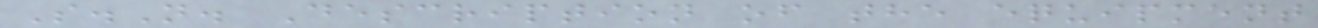S.N. Description of the equipment
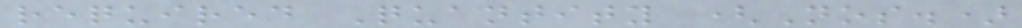required Quantity (Nos.)
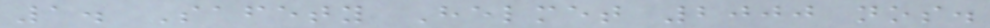1. Safety Helmet 2000 nos.
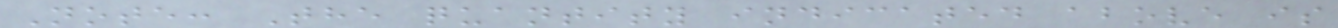Note: The quantity indicated above is
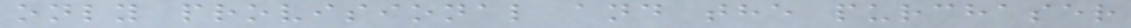only provisional and the purchaser
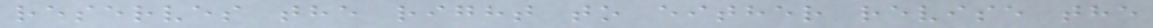reserves the right to either revise the
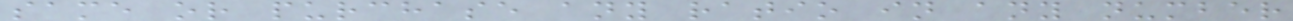same or purchase any ratio in any number
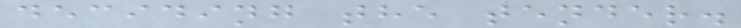deciding the tender.
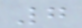7
